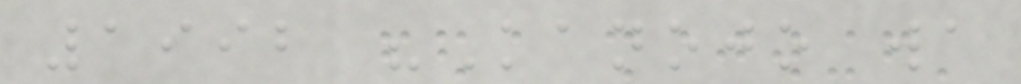1992 "Kanojo wa
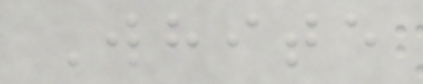White
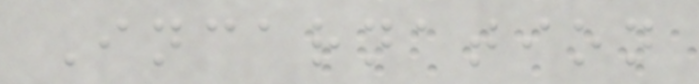Incarnation
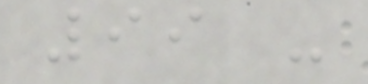99 -
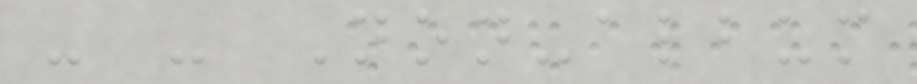- - Non-album
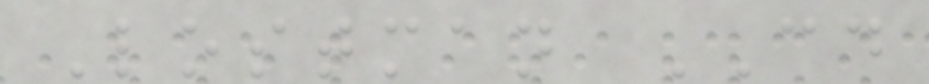Lostman CD
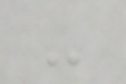-
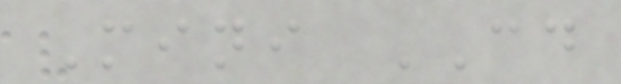Mini CD
